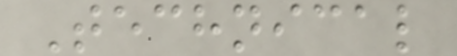Technical
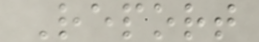Report
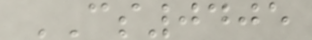CS0405
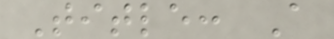Title: A
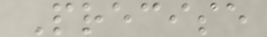Precise
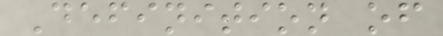Definition of
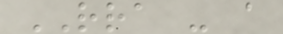RRA - a
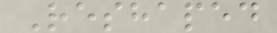Reshaped
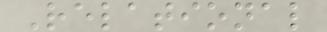Relational
